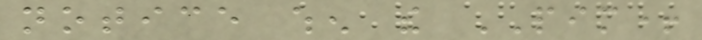notice when the PIM+
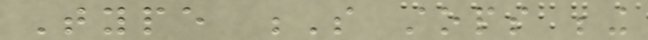Type S stops being
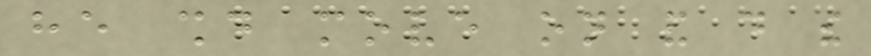he should move on and do the
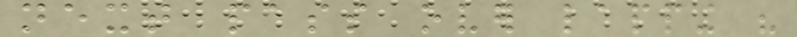next pass over lapping his
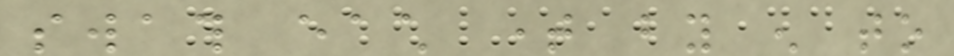swath each time by enough to
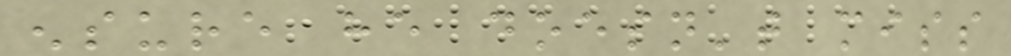ensure he doesn't miss
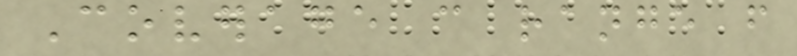Coverage can range from
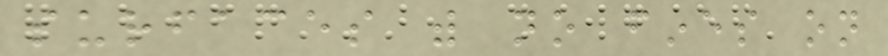surfaces with no fines on
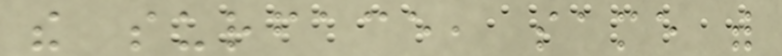the surface, same with
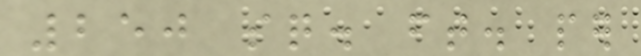250 sq. ft. per
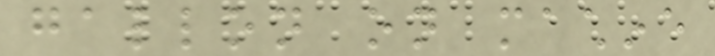gallon on machine
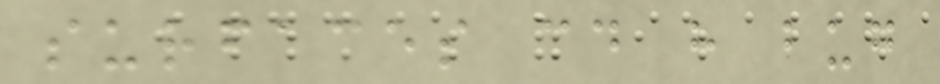surfaces could have bug
